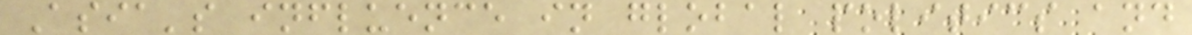Asia's influence in global politics and
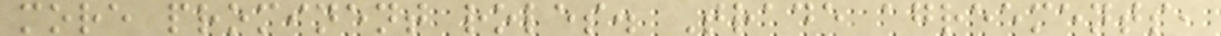more prominent roles. Trade agreements,
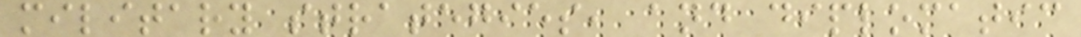military strategies, and diplomatic
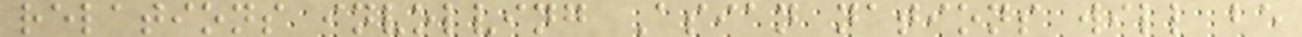relations involving Asian nations will be
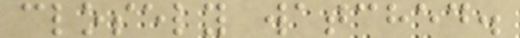closely watched.
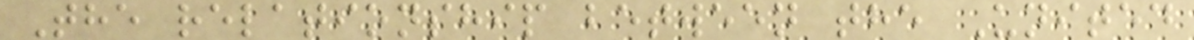The relationship between the United
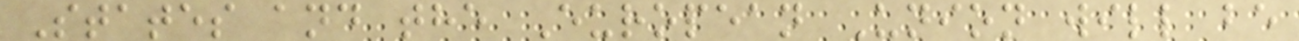States and the European Union will be
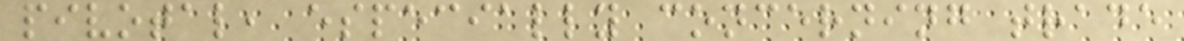pivotal, especially concerning trade
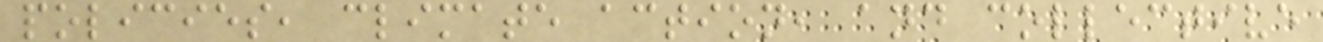policies, climate action, and collective
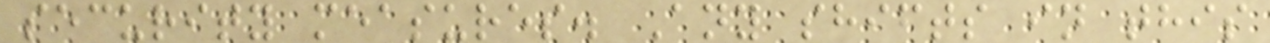security measures. Any shifts in this
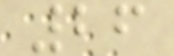26
